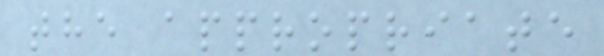the appropriate
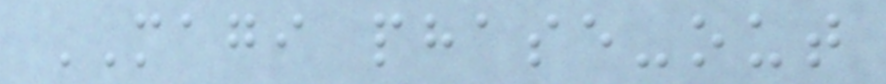MAGI phase-out
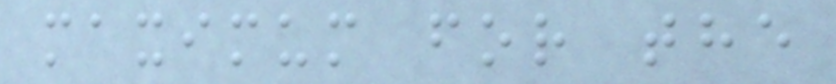maximum for the
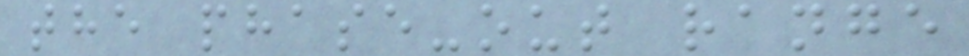the phase-out range
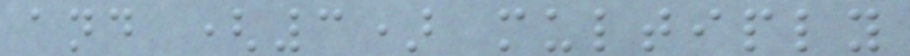and (3) multiply
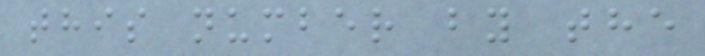this number by the
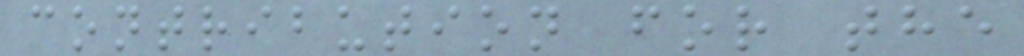contribution for the
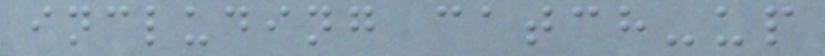including catch-up
